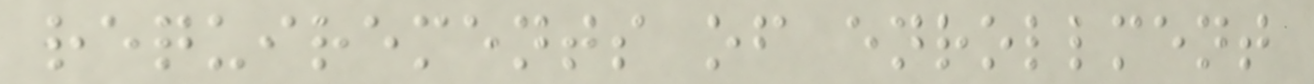requirements of enrollment
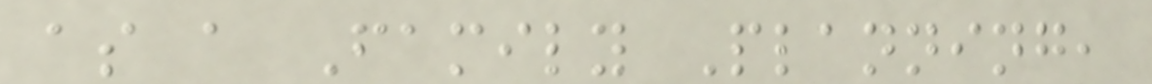as a Family Planning,
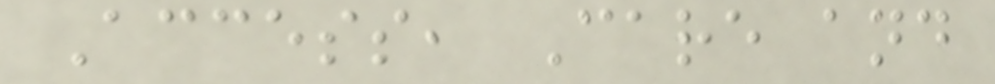Access, Care and
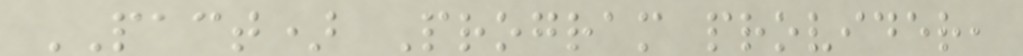PACT) Program provider,
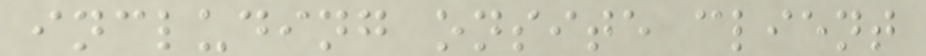including onsite client
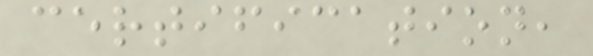certification,
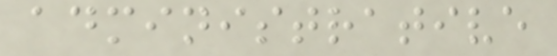administrative
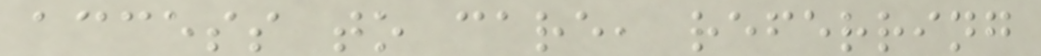access to care, referring
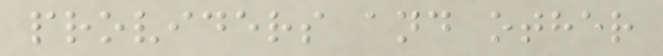providers and other
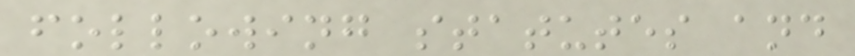following statutes and
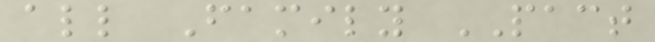all Family PACT
